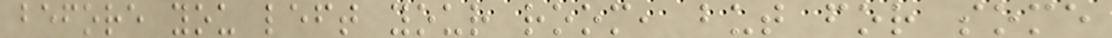before you left your room, but for some
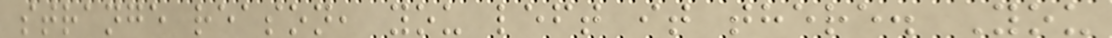strange reason, you left it there. You
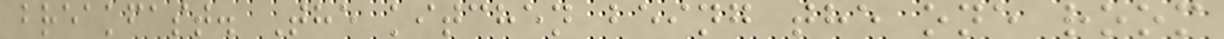breakfast. The kitchen being the one room
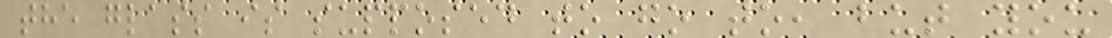the glass is supposed to go to, but you
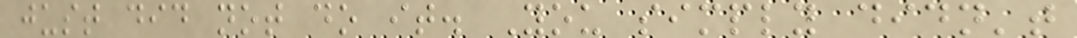just did not do it. You simply didn't
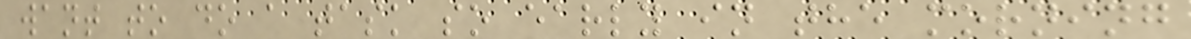want to do a task so early in the morning
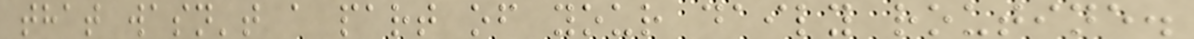that wasn't a part of your daily routine.
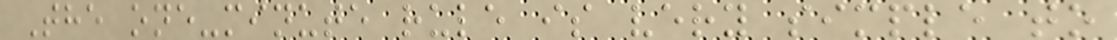The one-minute rule is very simple to
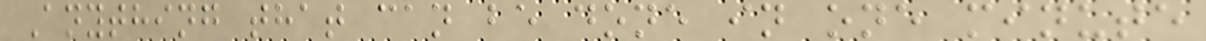Anything that can be done in one minute
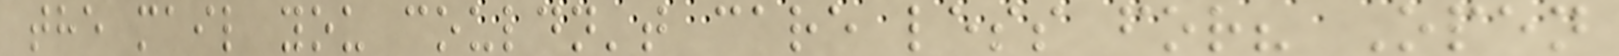the mail you couldn't care less for? Open
